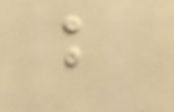b
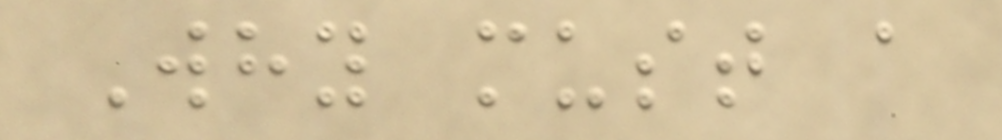Why must a
